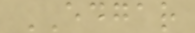EDGAR
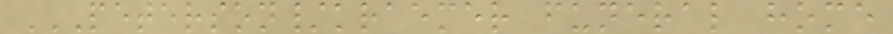PETERSON/KRAEMER FUNERAL HOME
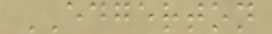EDGERTON
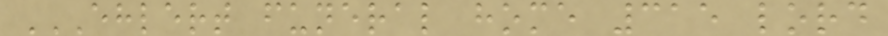EHLERT FUNERAL HOME 315 LORD
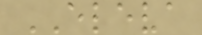ELEVA
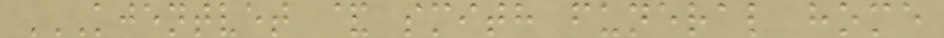KJENTVET & SMITH FUNERAL HOME
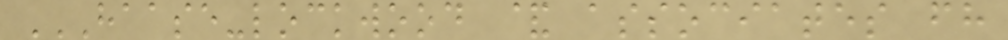HAASE-LOCKWOOD & ASSOCIATES FH
